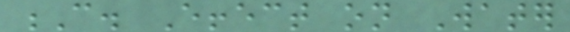C. Effect on Water
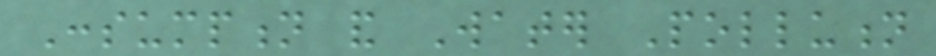Consumption and Water Pollution
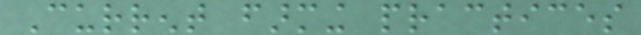Current farming practices
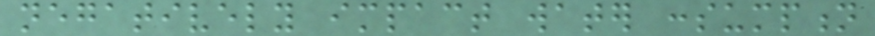negatively impact water consumption
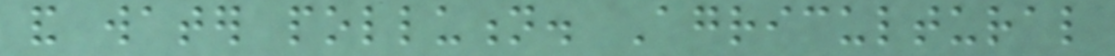and water pollution. Agricultural
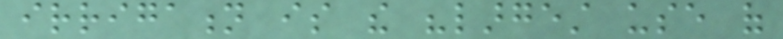irrigation is the "largest use of
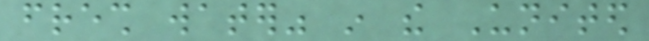fresh water" in the United
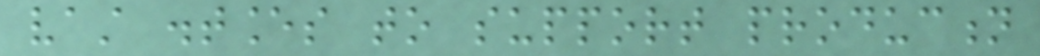vast distances to support production
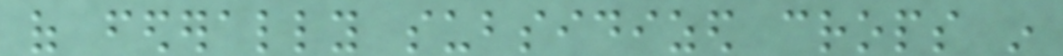of federally subsidized crops in
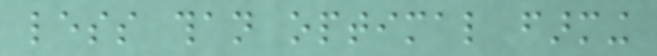less than optimal farming
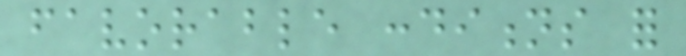favorable conditions for
